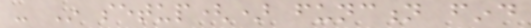- In setup() function find
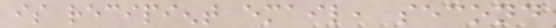is recipient email, second
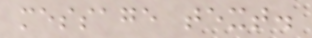message text.
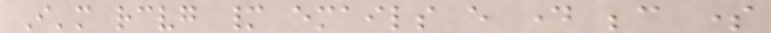I'm receiving many emails every day because some
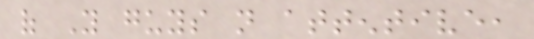of You guys not attentive,
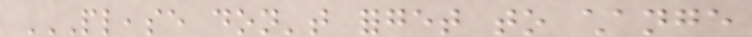PLEASE DON'T FORGET TO CHANGE
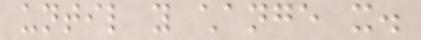until you change it.
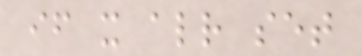if it already set
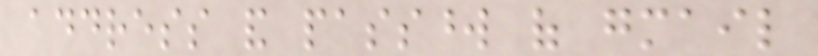address and password of gmail
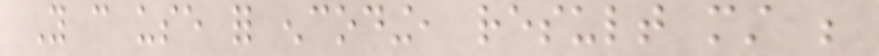You can use for encoding, result must be
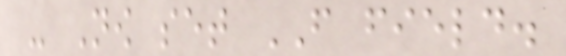- Now set FROM field.
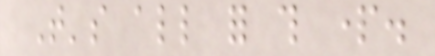That's all for this part.
